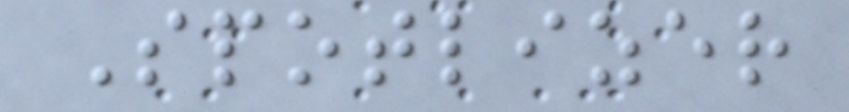Spotlizer
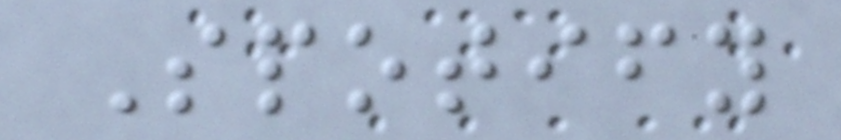Spotify
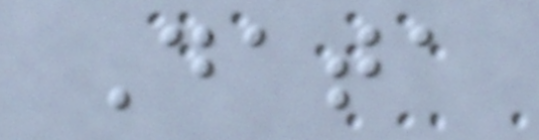Data
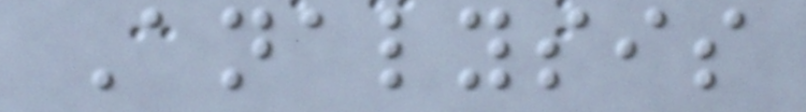Analysis
